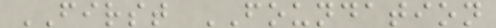FIRST FOUNDATION
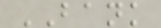BANK
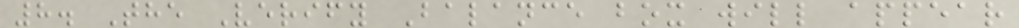8. The Verify Balance box will appear
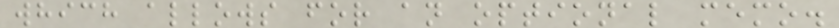which allows for an optional memo.
